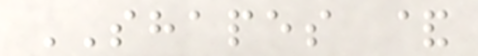SHAPES &
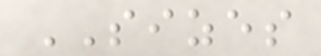SIZES
